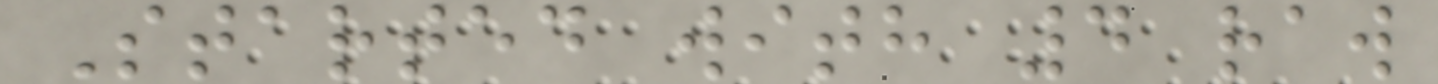Started with 4 raw
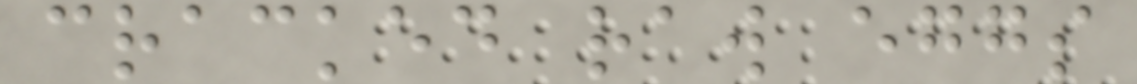cracked raw eggs
